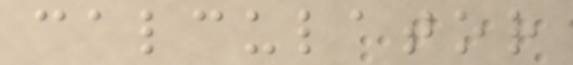calculator
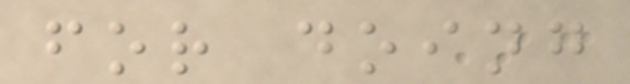for doing
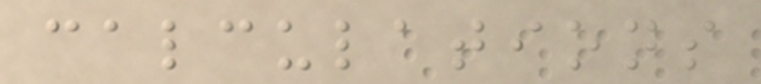calculations
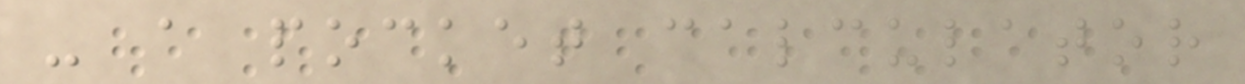- a pocket calculator
